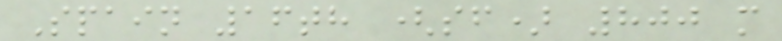Spain 16th (sf) 800 m
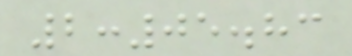2:05.83
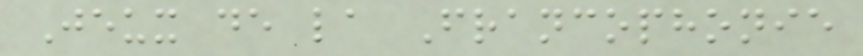Jeux de la Francophonie
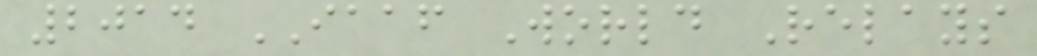2014 IAAF World Relays
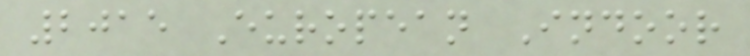2015 European Indoor
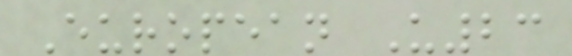European U23
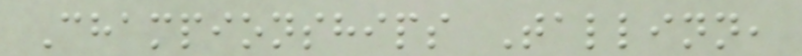Championships Tallinn,
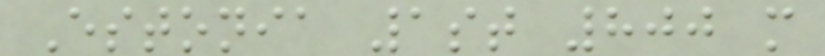Estonia 1st 800 m
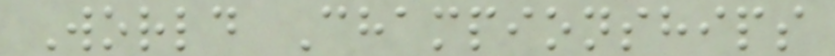World Championships
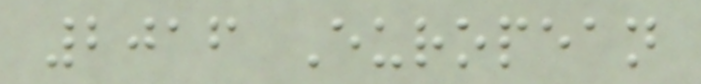2016 European
